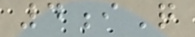4iQ
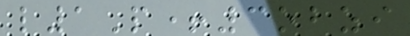l1P+3obzi
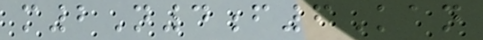m2N4f6Kan
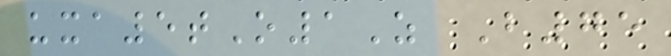uxa5tO1Z B75
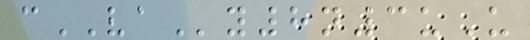cVAy8n3uU
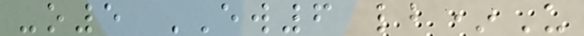-o5 EW6 lb*U
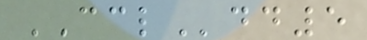CCLdd5
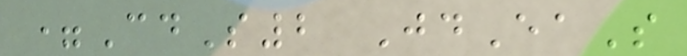=CdS2 JdEaS
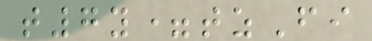t7y=tzFi
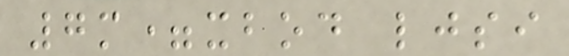7m=xbod ljsi
